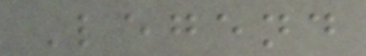Legend
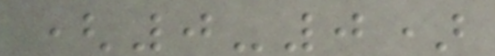(0-0)
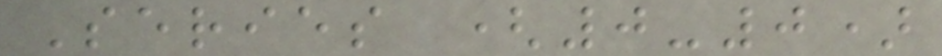Series (0-0)
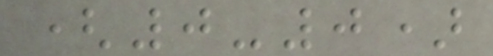(0-0)
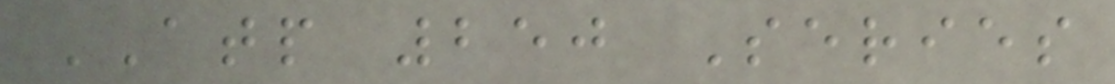ATP 250 Series
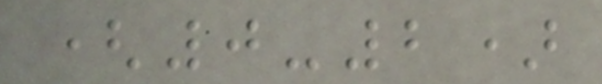(0-2)
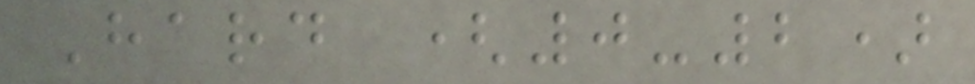Hard (0-2)
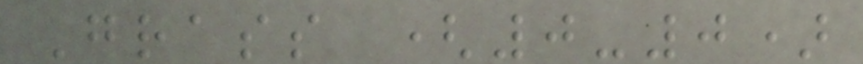Grass (0-0)
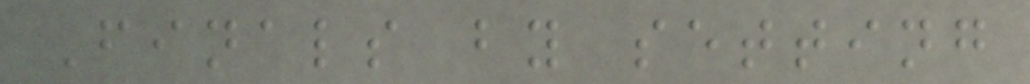Finals by setting
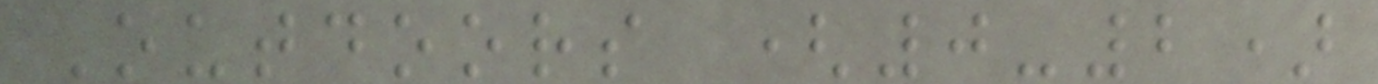Outdoors (0-2)
